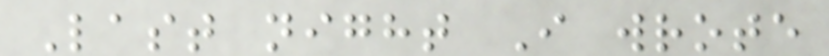Last night I wrote
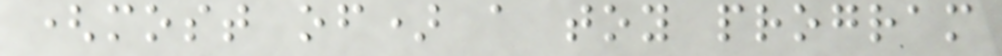(most of) a toy program
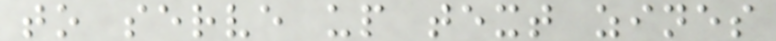to serve up text zines
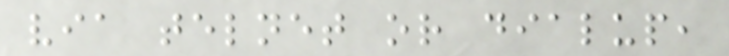via telnet or dialup,
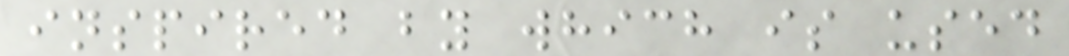inspired by which is used
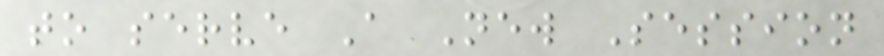to serve A New Session
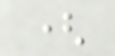(
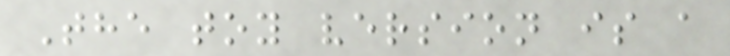The toy version is a
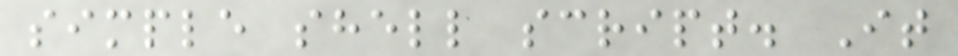simple shell script. It
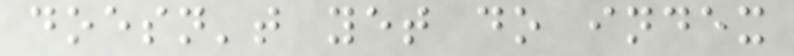doesn't yet do index
